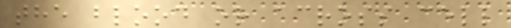the blood or across cell
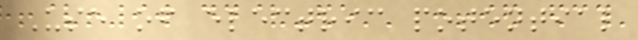Use of electric potential
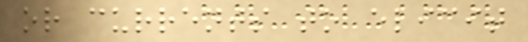or currents to elicit
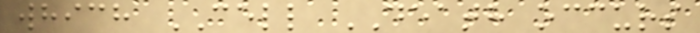which CELL DEATH occurs
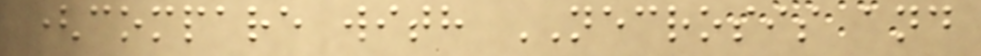(compare with NECROSIS and
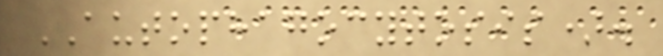AUTOPHAGOCYTOSIS).
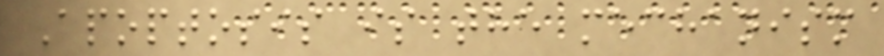Apoptosis is the mechanism
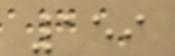159
